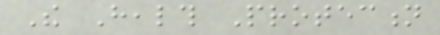The Health Protection
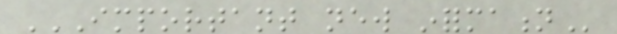IMPORTANT NEW INFORMATION
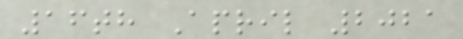16th April 2021
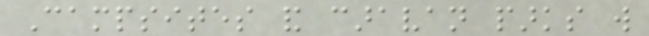Campsites and caravan parks will
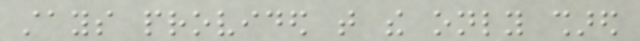stays provided that the only shared
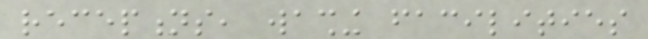receptions, washing facilities
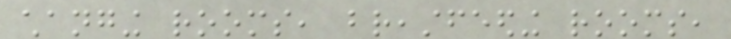changing rooms, breastfeeding rooms,
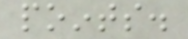points.
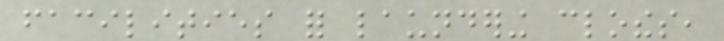facilities for laundering clothes,
